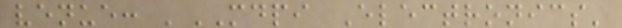venue: 'MDPI Electronics'
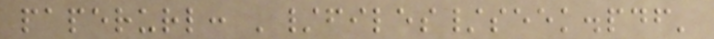paperurl: '/files/seek.pdf'
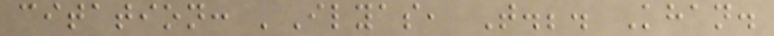citation: 'Ilyas, T.;. Khan.
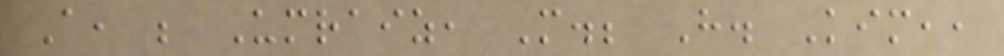A, ; Umraiz, M.; H. Kim,,
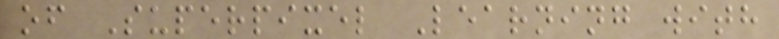of Superpixel Learning with
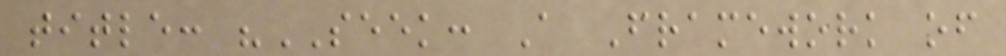title: "SEEK: A Framework of
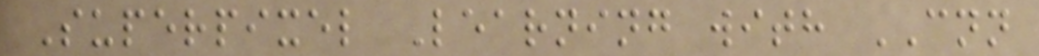Superpixel Learning with CNN
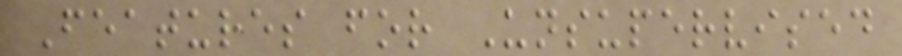Features for Unsupervised
